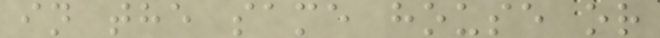in the same house or
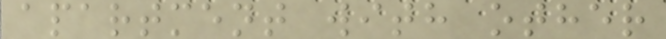apartment with other
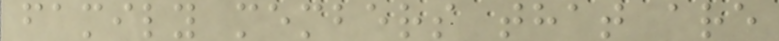family members that are
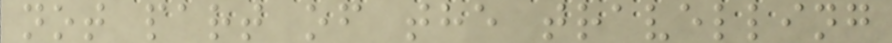not part of the travelling
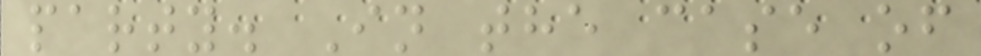party. In the case of
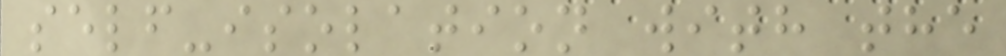self-isolation with the
